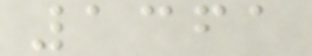1361
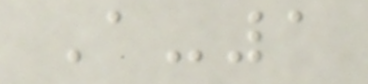A-1
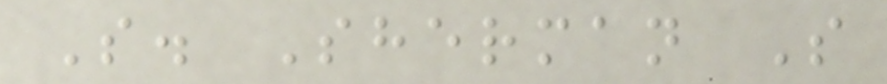S. Sherman S
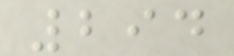294
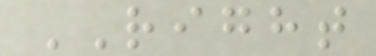RIGHT
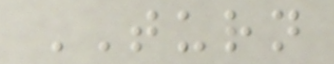TURN
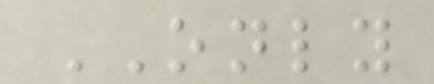ONLY
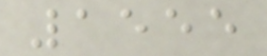1555
